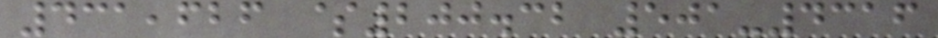431,626 $200.32 501-4316
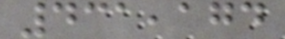431,174
